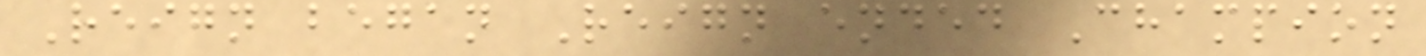Reign began Reign ended Champion
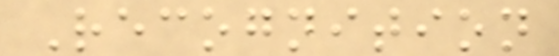Recognition
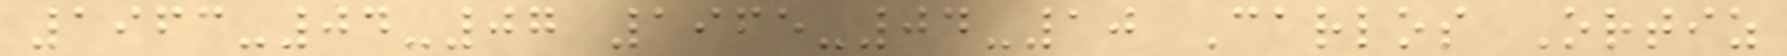1963-04-07 1965-04-10 Carlos Ortiz
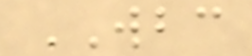WBC
